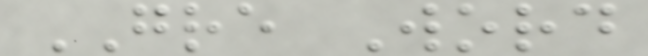GRE Word
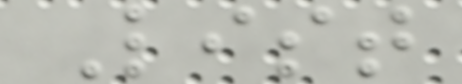List
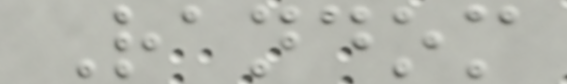Random
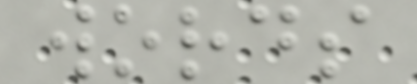words
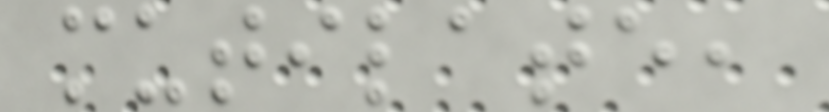mutilate,
